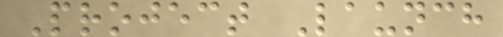Project Launch
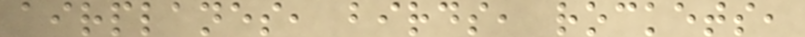airplanes, birds, rockets,
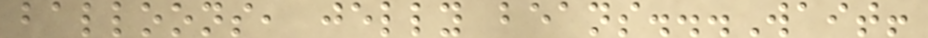balloons, jelly beans...Wait!
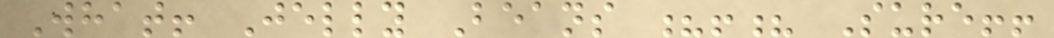What! Jelly Beans ?!? Sure!!
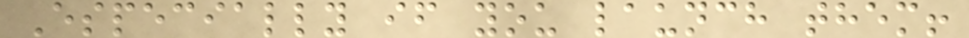Especially if you launch them!
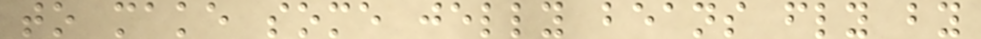to make some jelly beans fly by
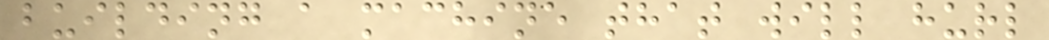building a machine that will hurl
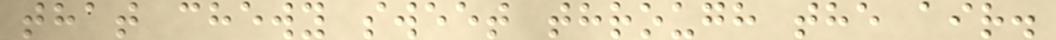that chewy sweet through the air.
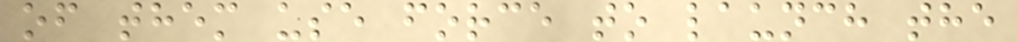of them use force to launch the
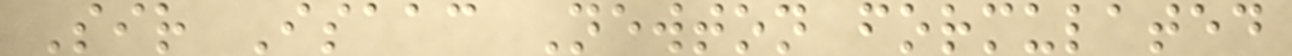Sir Isaac Newton formulated
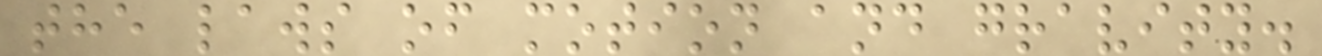the laws of motion and gravity.
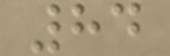84
